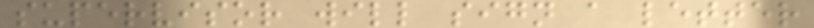supervisor will sign a letter
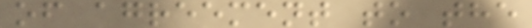of agreement to the
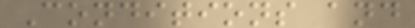Conditions and
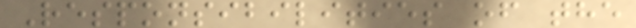Responsibilities of the
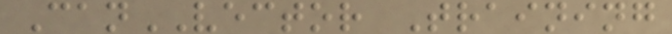CanVECTOR Training
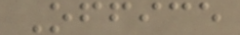Office
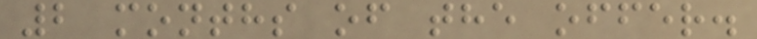2 months of the offer.
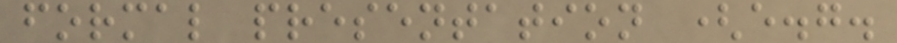formal presentation (e.g.
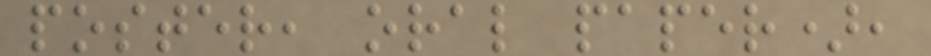poster, oral paper),
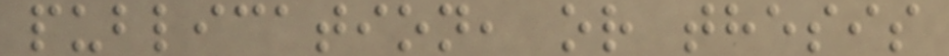publication, or thesis
